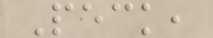Peck,
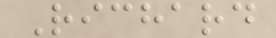Richard
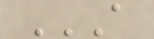A
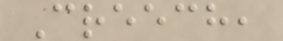Creech,
